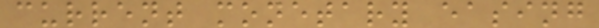current monetary easing
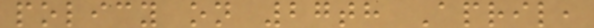policy on 27th April,
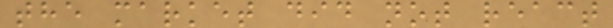the market did not react
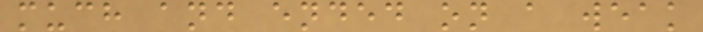much and ended on a weak
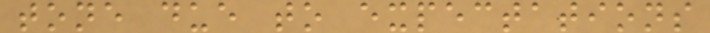tone due to expectations
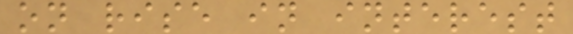on rise in interest
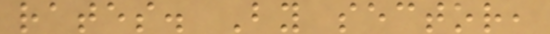rates. By sector,
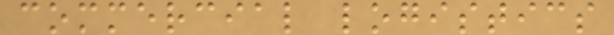commercial logistics
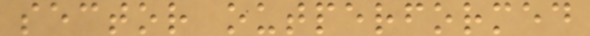sector outperformed
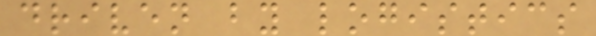driven by logistics
